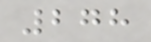278
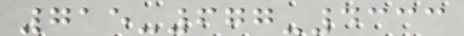715-677-4333
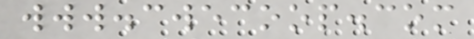www.cwecoop.com
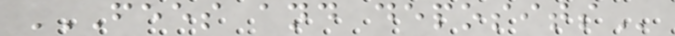FEES AND DEPOSITS
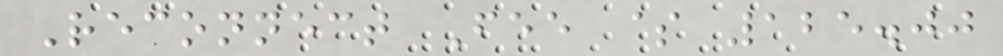Reconnect Fee $ 125.00
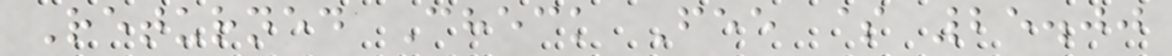Returned Check Fee $ 25.00
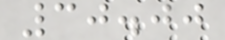30.00
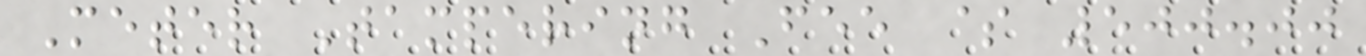Meter Tampering Fee $ 500.00
